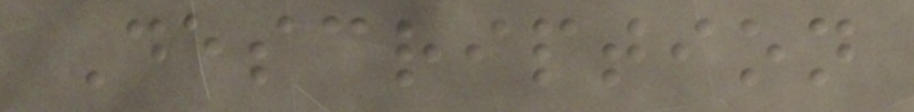Description
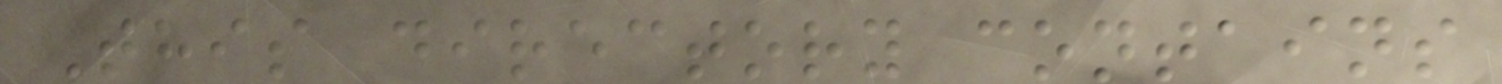This directory contains
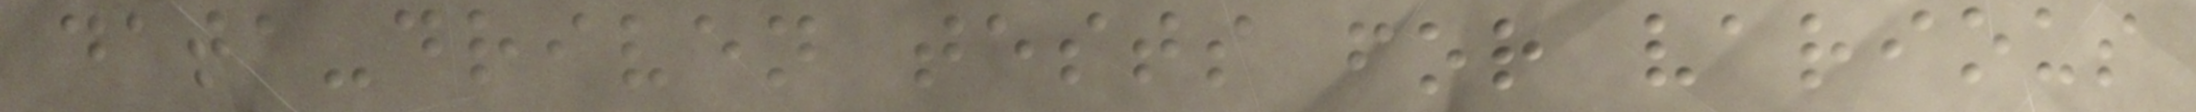data-driven tests for various
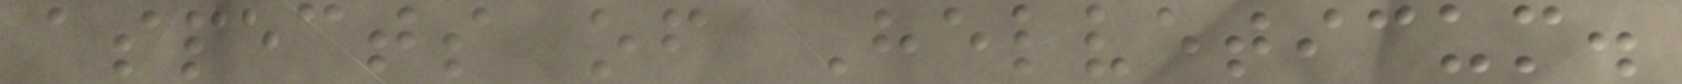aspects of Helveticum.
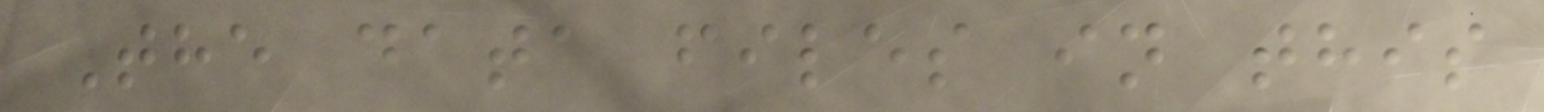The data files in this
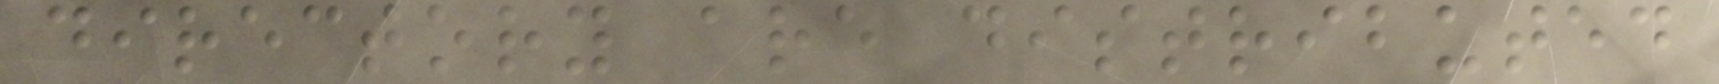directory are distributed
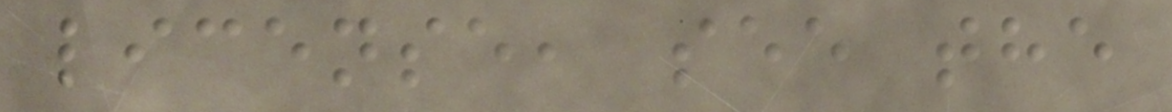license, see the
